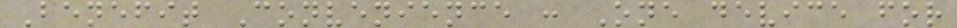Benefit Convenience : One device for
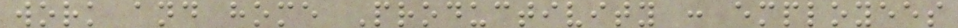work and home Productivity : employees
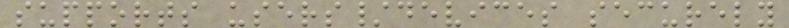supports users/devices securely
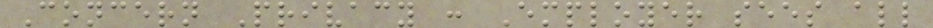Concern Privacy : Employer sees all
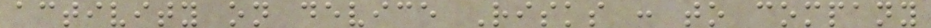activity on device Risks : to company
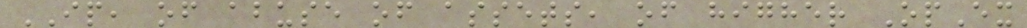IP, of abuse of assets, of higher OpEx
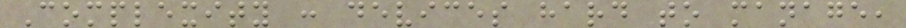Complexity : devices hard to manage,
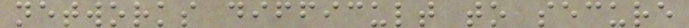networks difficult to secure
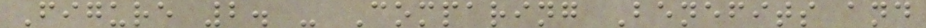Figure 2. - Comparing Benefits and
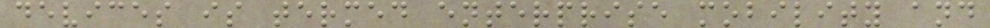devices is termed enterprise mobility and
